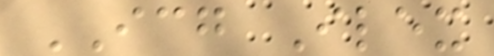ICG Ilex
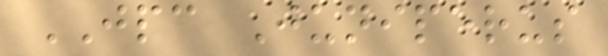JPC Juniperus
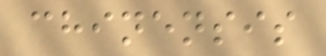chinensis
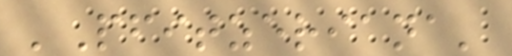'Pfitzeriana'
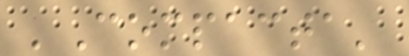'Compacta'
